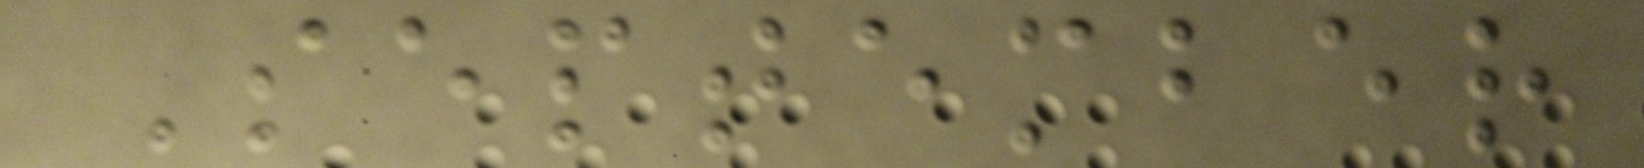September
